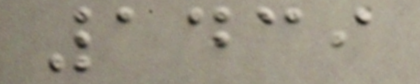1439
